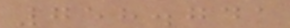758.741
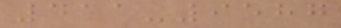411-9587
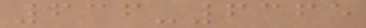636-6365
